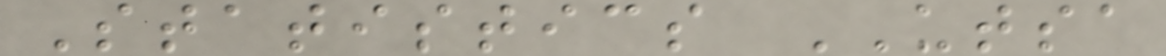Statistics UTSA
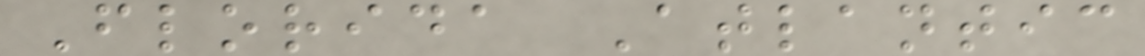Florida Atlantic
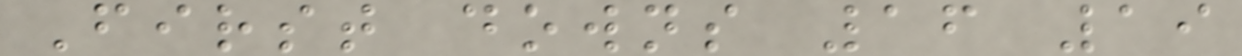First downs 16 19
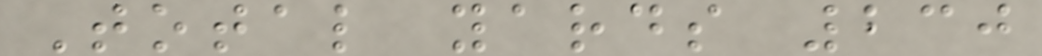Total yards 230
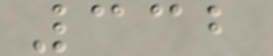332
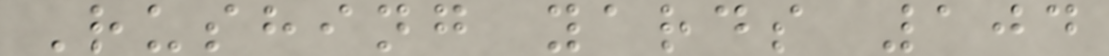Rushing yards 104
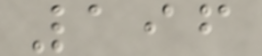196
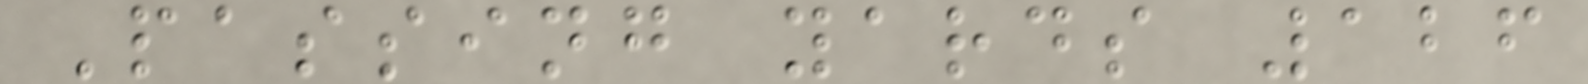Passing yards 126
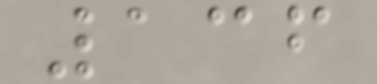136
